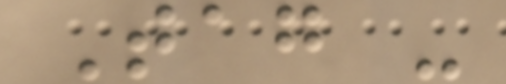Tag -
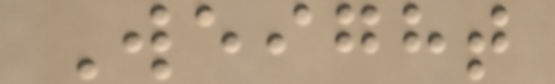Weight
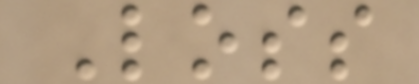Loss
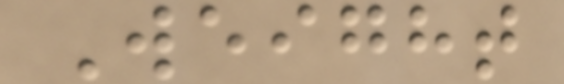Weight
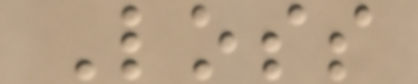Loss
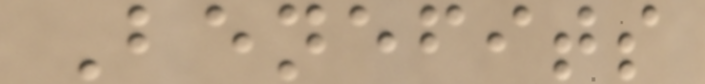Benefits
